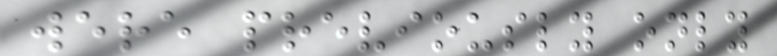were previously only
